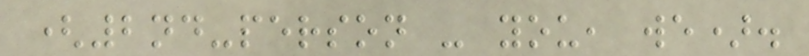(2nd-person - you, we).
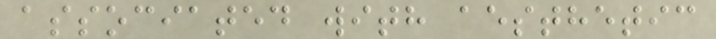associated with aesthetic
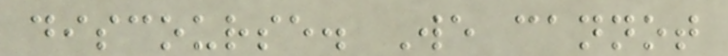discourse. We cannot
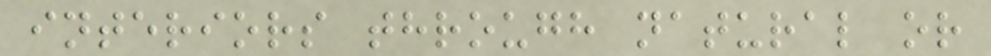interiors through natural or
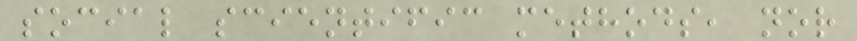social scientific methods, nor
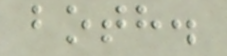both.
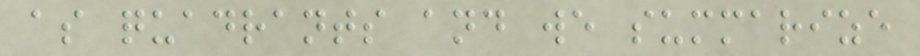as quadrants and we summarize
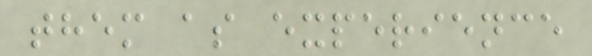them as experience
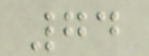74
